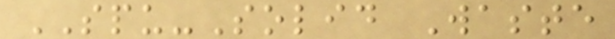SPU-Solid Waste
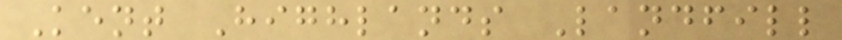Kent Highlands Landfill
